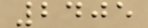2405
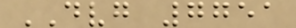DVG 7751
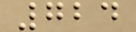724
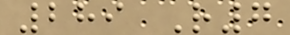289 R7
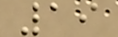19
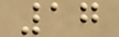17
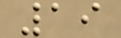19
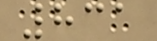831
